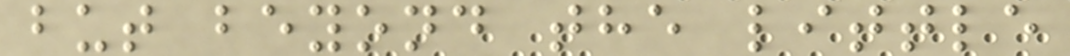but beyond the little
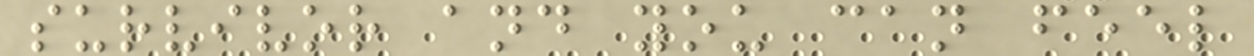survivor and you can feel
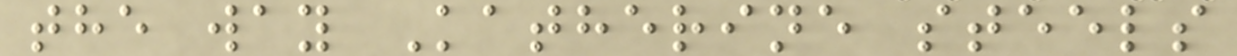the way Katherine steels
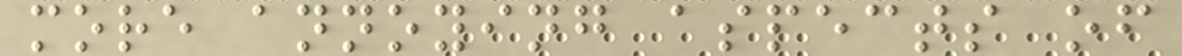more annoying aspects of
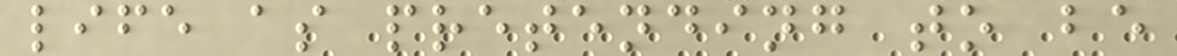life as pretending to be
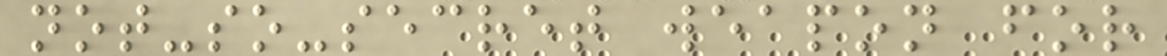not-so-secret weapon for
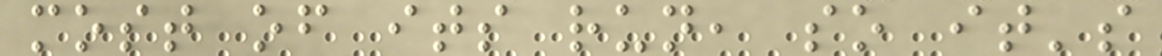most of its run, so it's
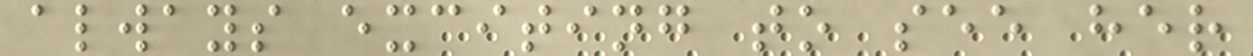always exciting to see her
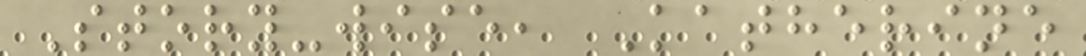Story-wise, Katherine
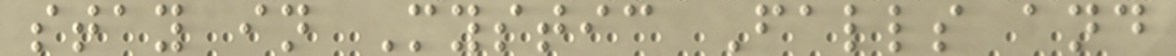stay in Mystic Falls and
